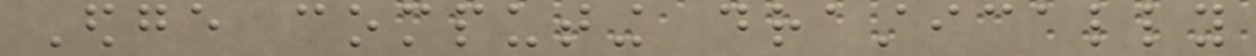Edge computing drastically
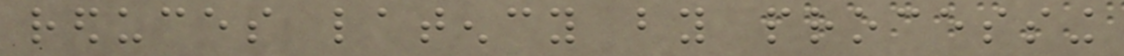reduces latency by processing
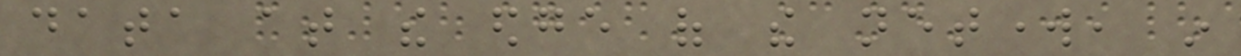data at the edge of the network, in
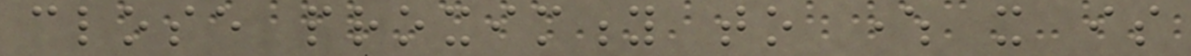close proximity to where it is
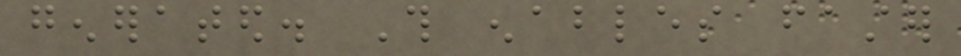generated. This enables faster
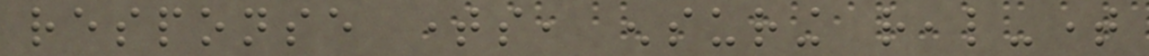response times, ensuring real-time
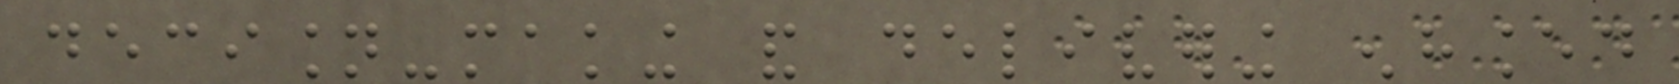decision-making and delivering enhanced
